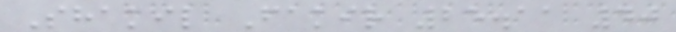Shakil Fakir 25.11 40
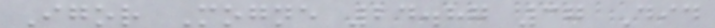Igor Mogne 24.87 37 Did
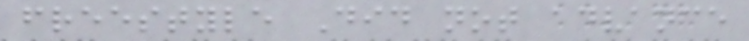freestyle Did not advance
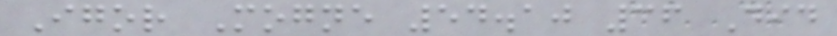Igor Mogne 54.10 36 Did
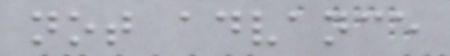not advance
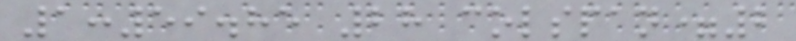1:59.85 28 colspan=2
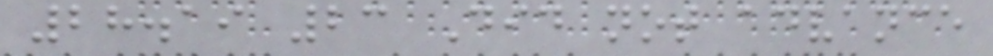28.19 23 Did not advance
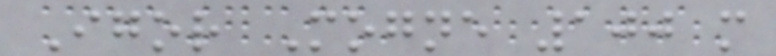Igor Mogne 100 m
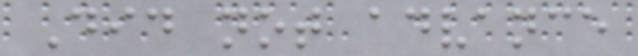Did not advance
